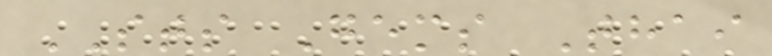STS Gems Thai
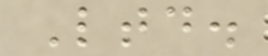Ltd.
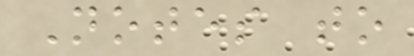Notes to
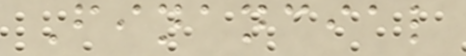Financial
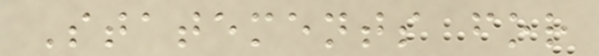Statements for
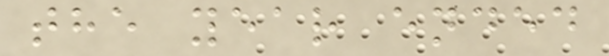the year ended
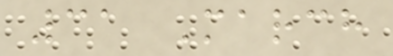31 March
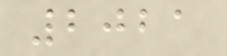2021
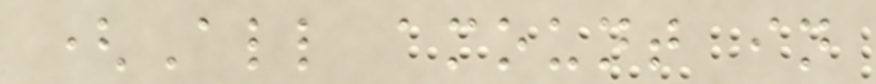(All amount in
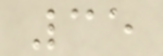35
